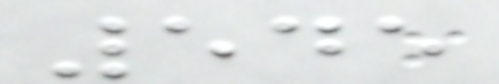545
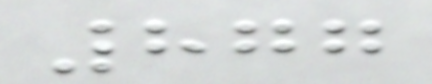877
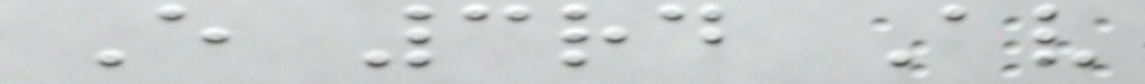E 3rd Av
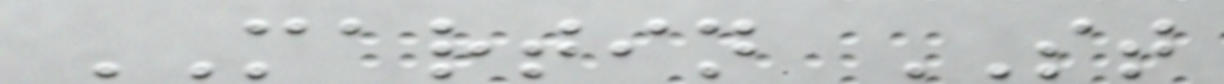MARTIN ST
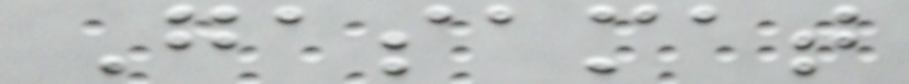Gasamat
